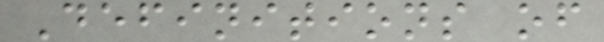Definitions of
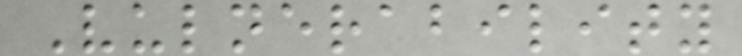Vulnerability
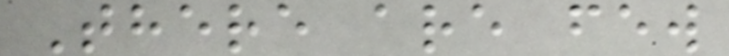There are few
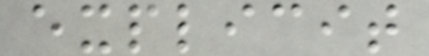explicit
